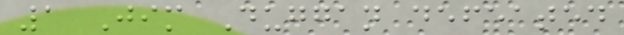1 Jim Duggan defeated
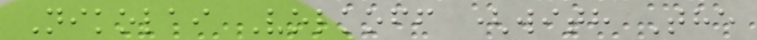Nikolai Volkoff (with The
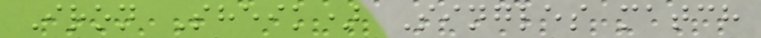Iron Sheik) Singles match
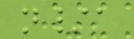n/a
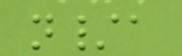n/a
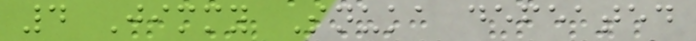4 Jimmy Snuka defeated
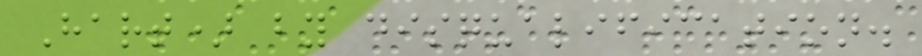Hart) by disqualification.
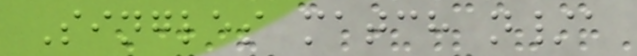Singles match n/a
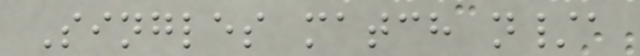Singles match n/a
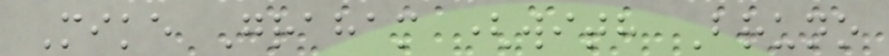Mike Graham (with Bruno
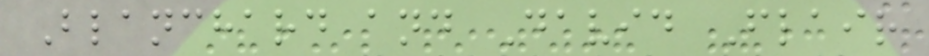Blanchard and David Flair
